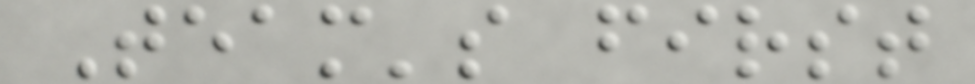Team's first
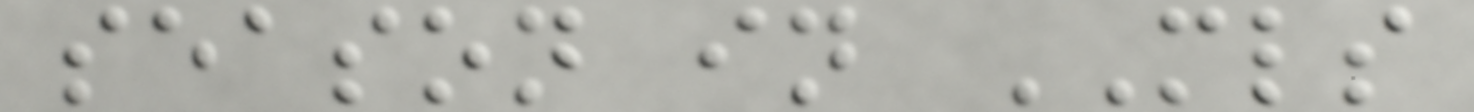season in MLS
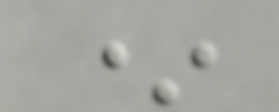*
